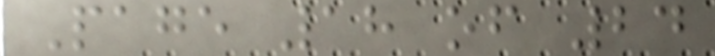Page 18 of 24
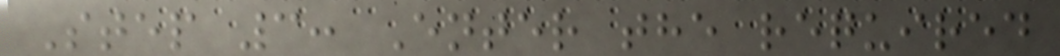Step 3: Enter the required
